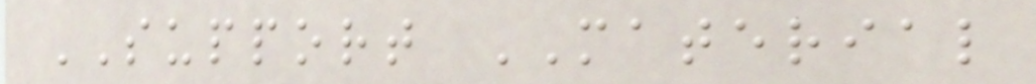SUPPORT MATERIAL
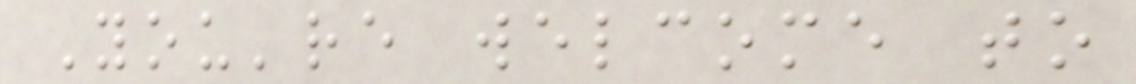You're welcome to
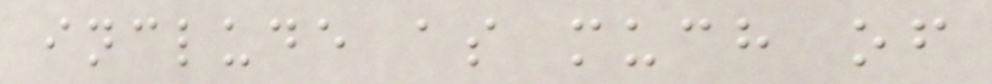include as much of
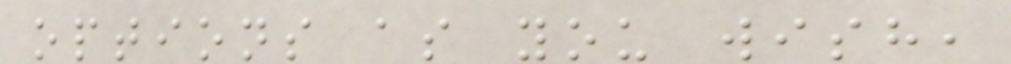options as you wish,
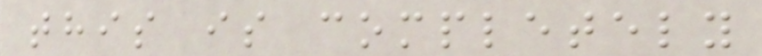this is completely
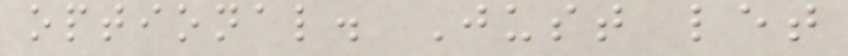optional. Just let
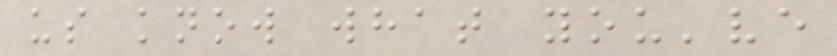us know what you've
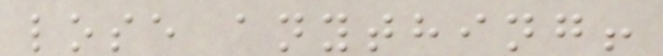lose anything!
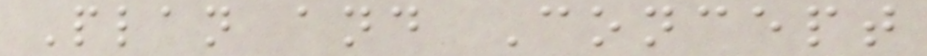Plan and Concept
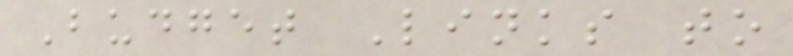Budget Links to
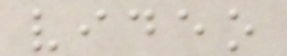video
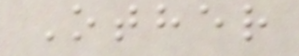Other
